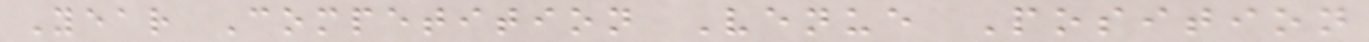Year Competition Venue Position
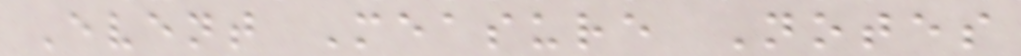Event Measure Notes
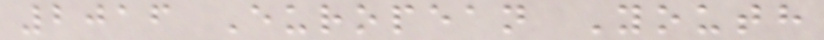2016 European Youth
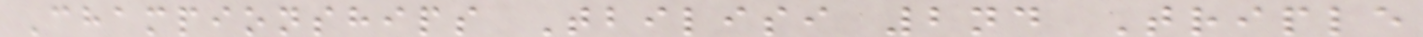Championships Tbilisi 2nd Triple
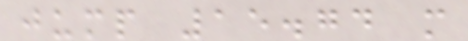jump 15.74 m
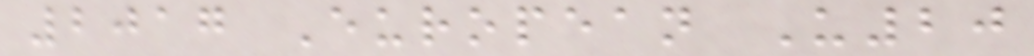2017 European U20
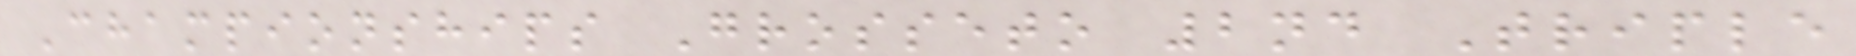Championships Grosseto 2nd Triple
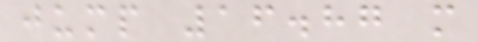jump 16.87 m
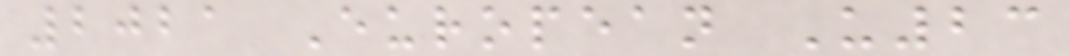2021 European U23
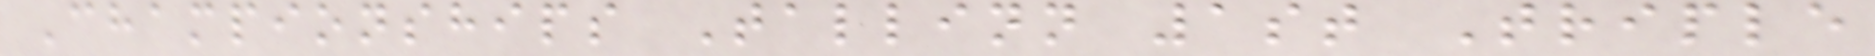Championships Tallinn 1st Triple
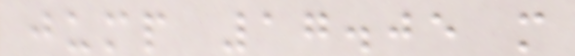jump 17.05 m
